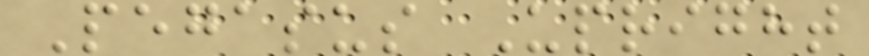Pegasus Upright
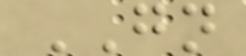GN
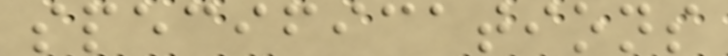specifications
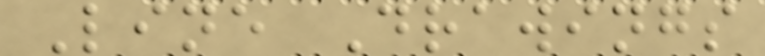Line Drawings
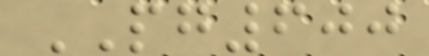PG600
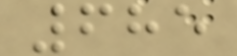685
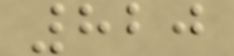820
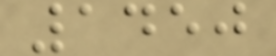1450
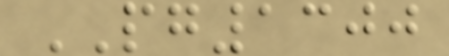PG1300
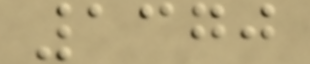1370
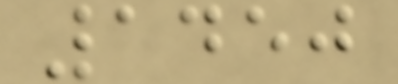1450
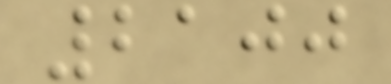2100
